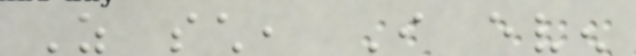As such, I even
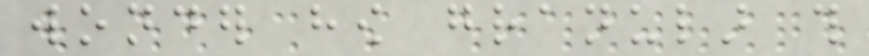wonder how granular this
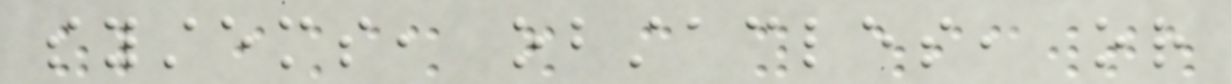systems, obstacles, or
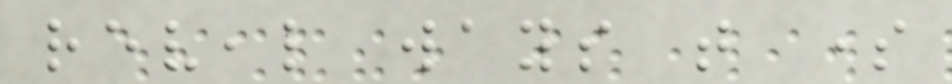reveal ways that some
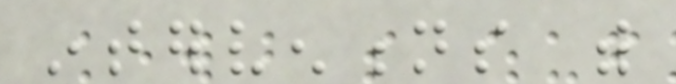interventions with
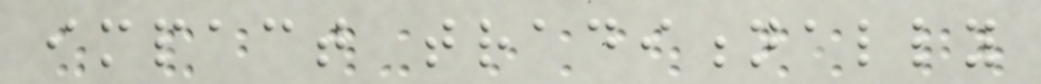impact traditionally
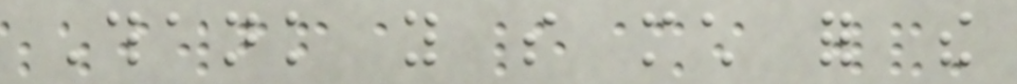Thank you so much for the
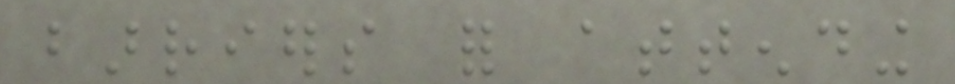barriers for attending
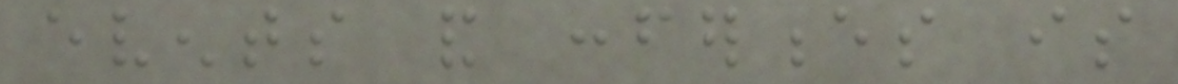events and conferences is
